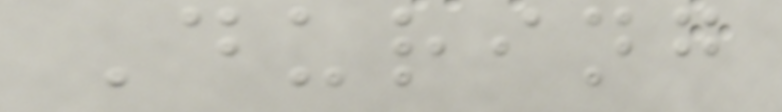During
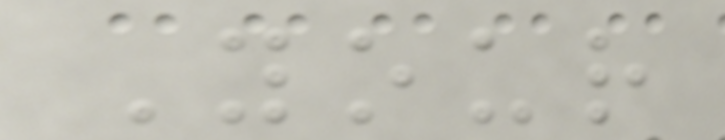Your
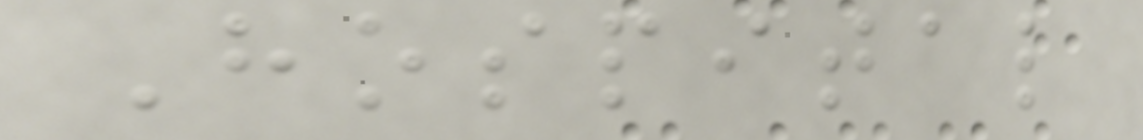Hospital
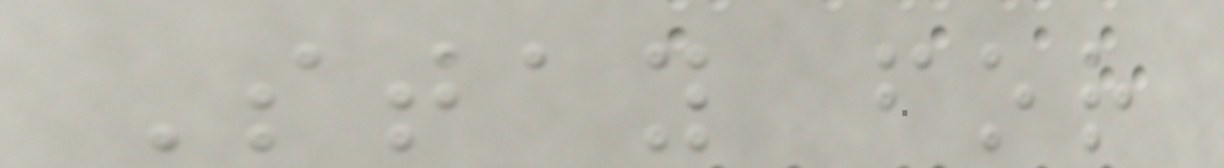Stay for
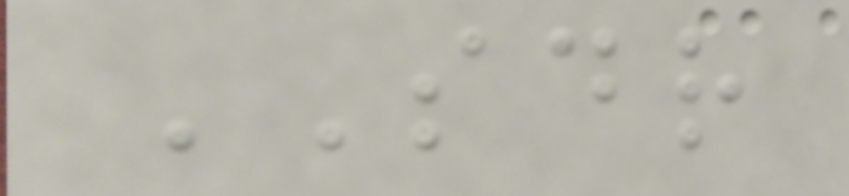SDR
